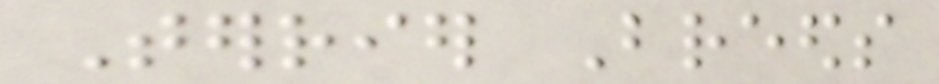Terrier Breeds
